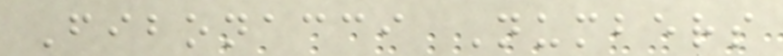Fibonacci Numbers
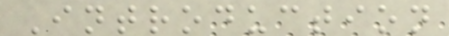Introduction
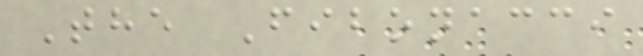The Fibonacci
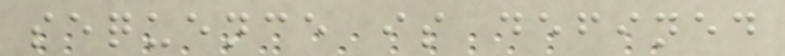sequence is defined
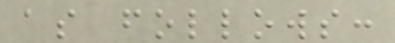as follows:
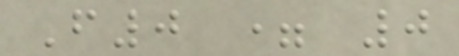F0 = 0
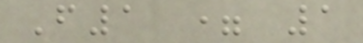F1 = 1
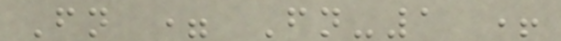Fn = Fn-1 +
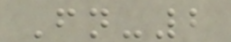Fn-2
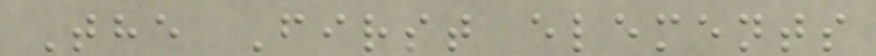The First elements
